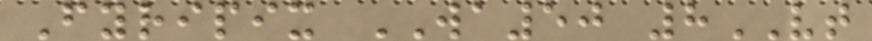Fyripix WA50 8VT
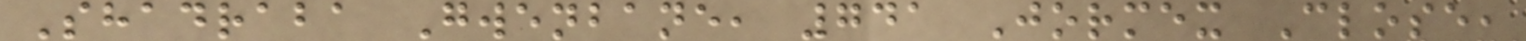Shadraba Gwenbane, 741 Jormex Close,
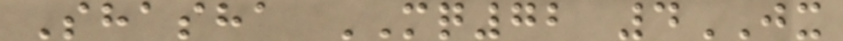Shasha MQ72 4JX
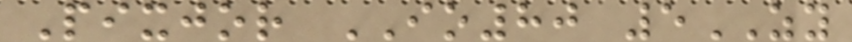Pixjor IO80 5ZY
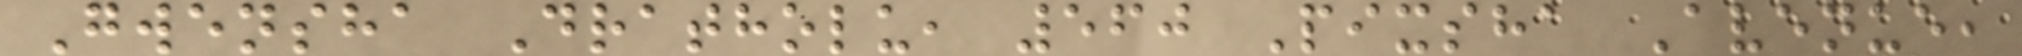Gwensha Dratholu, 560 Pixsha Avenue,
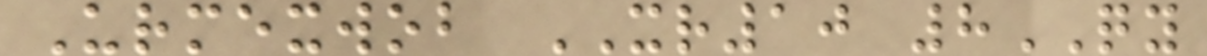Urmexwob XR10 8QY
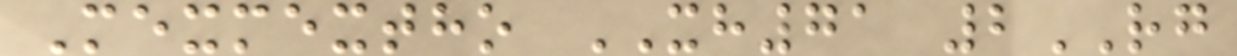Mexmextho XH71 2RG
